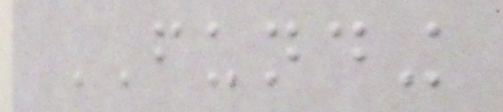FUNDING
